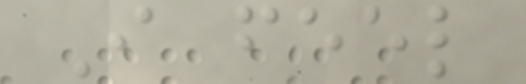I feel
